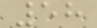58
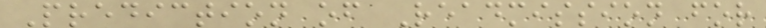Prediction of Readmission for
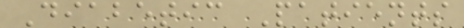Diabetic Patients
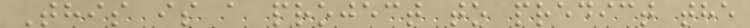This is a project to predict the
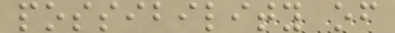possibility of
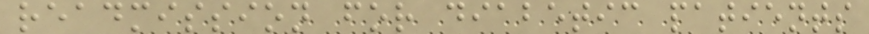readmission for diabetic patients
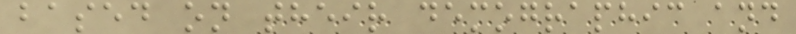based on their demographic and
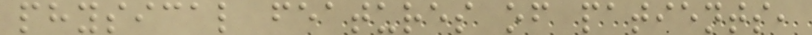physical features of patients,
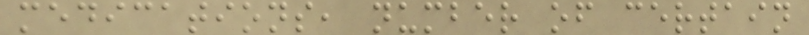medications, number of certain
